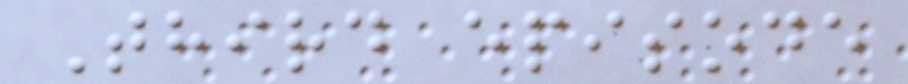Third episode
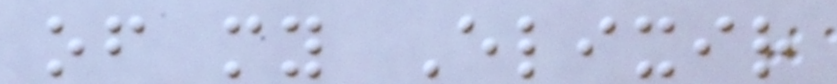of my Elixir
